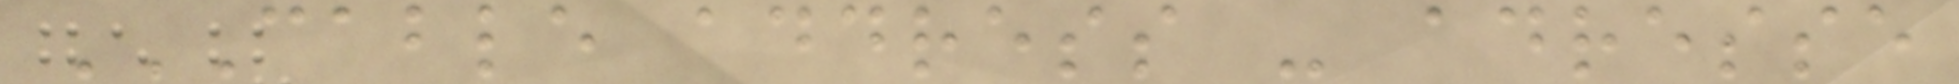CABLE ADDRESS - ADRESSE
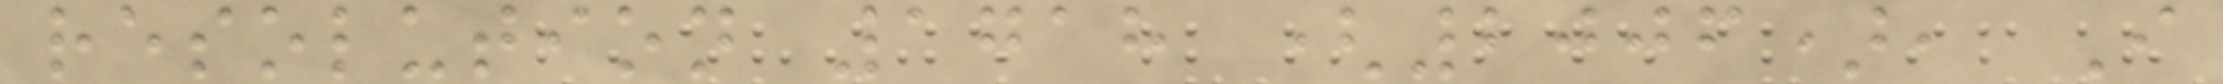resolution 1718 (2006), I
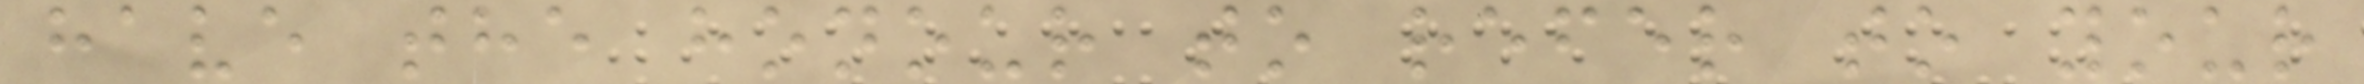have the honour to refer to your
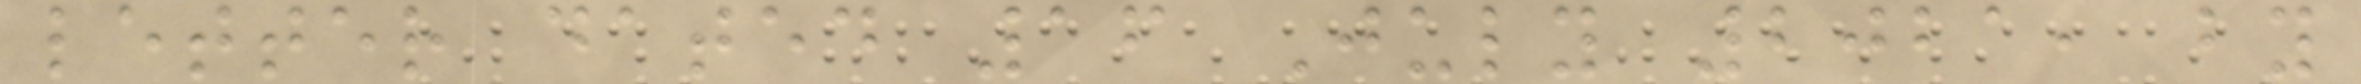letter dated 16 July 2021, by
